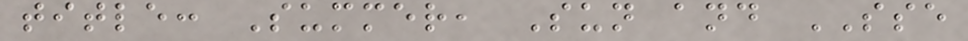title: Summer, Sun and SSE
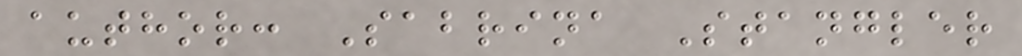author: Sabrina Stangler
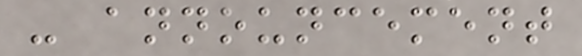- announcement
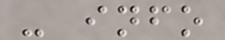- info
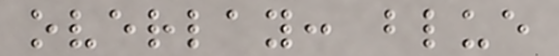overlay: blue
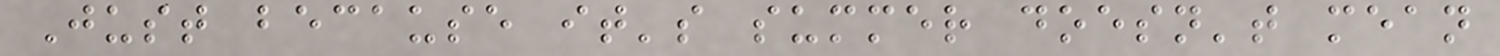Just because it's summer doesn't mean
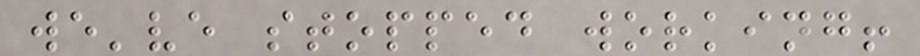we've stopped working!
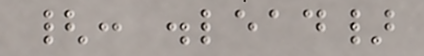{: .lead}
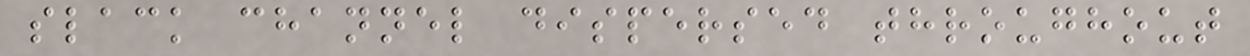slack channel dispersed throughout
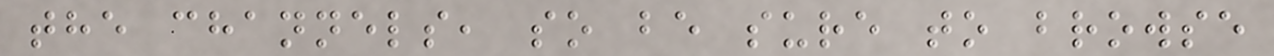the channels, so be sure to browse
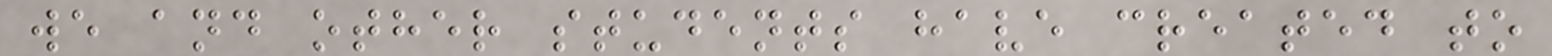we and other students have created to
